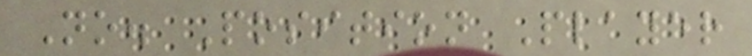No. Position Player
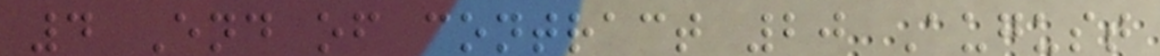4 End of contract 20 August
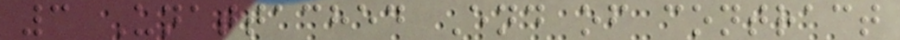3 Unattached End of contract
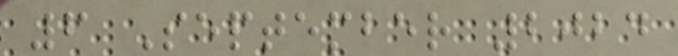6 September 2024
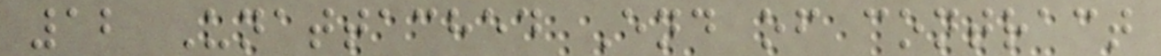12 Unattached End of contract
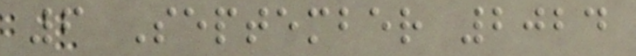6 September 2024
